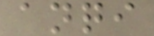anqi
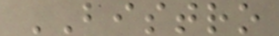BISTRO
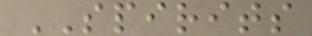SPIRITS
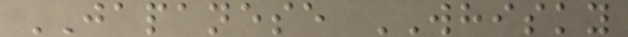JAPANESE WHISKY
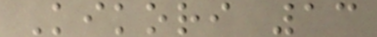Kikori 13
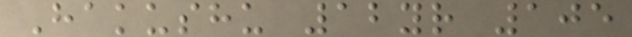Hakushu 12yr 105
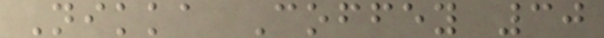Nikka Coffey 30
